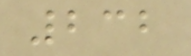232
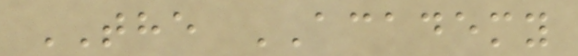THE ACADEMY
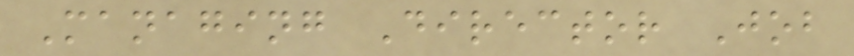Managing Director Job
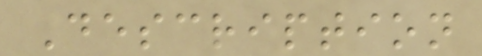Description
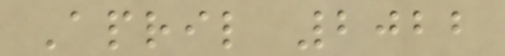April 2022
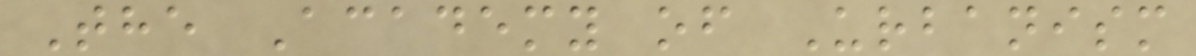The Academy of Urbanism
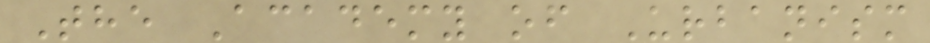The Academy of Urbanism
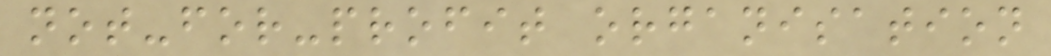not-for-profit organisation
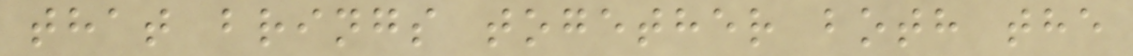that brings together both the
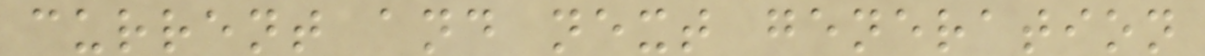current and next generation
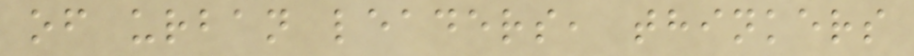of urban leaders, thinkers
